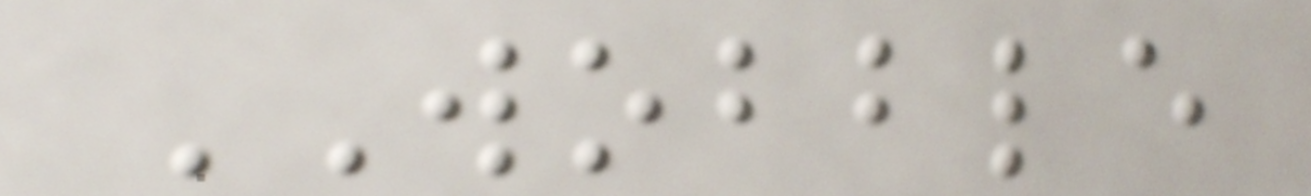WOBBLE
